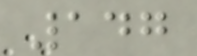147
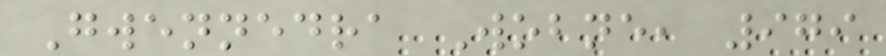Gwennedra Wobne, 979
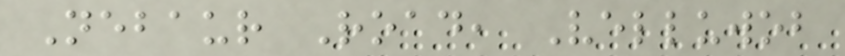Nebaur Road, Velluwob
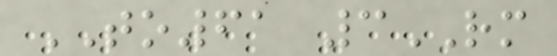TO61 3RM
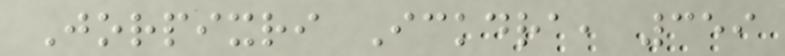Jorpixri Ickdra, 359
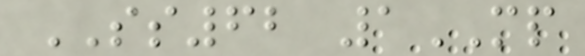SS62 1MP
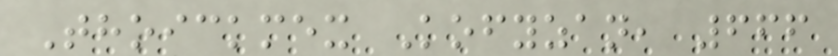Thoickmex Kofyzan, 666
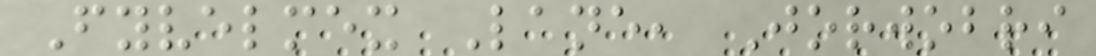Fyvelmex Lane, Jorwobri
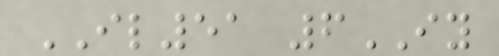IL51 6IY
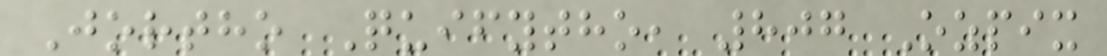Jortho Quifytho, 807 Ozpix
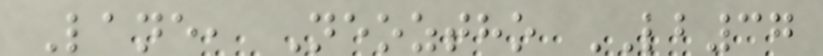Lane, Neoztho LB37
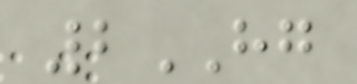2HG
